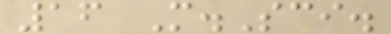16 M.Sci.
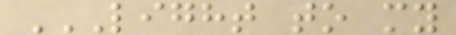LIGHT TO MY
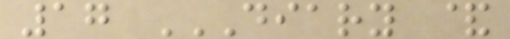17 DIARY &
